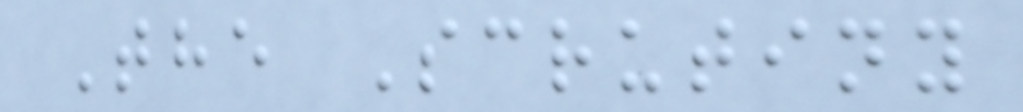The Scrutiny
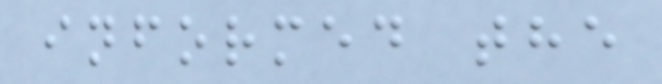informed the
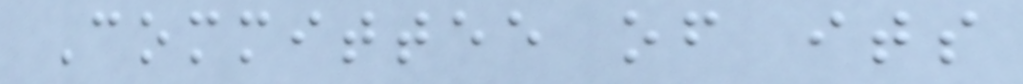Committee of its
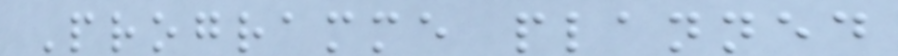Programme planned
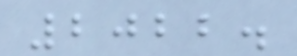2022.
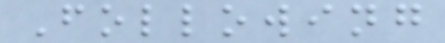Following
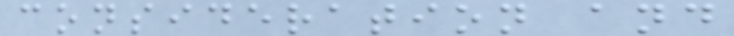consideration and
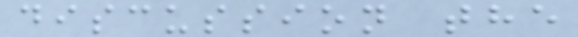discussion the
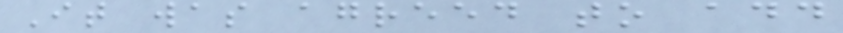It was agreed to add
